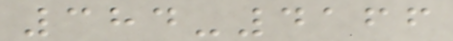384-4166
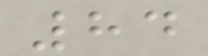84
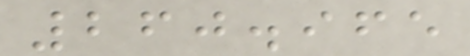260.965
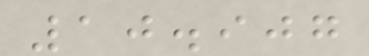10.907
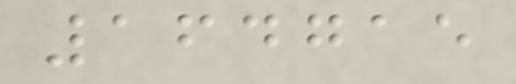164715
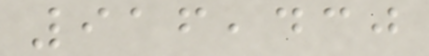916,430
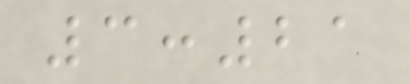3:21
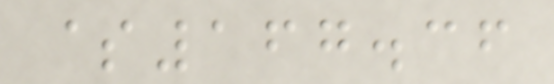$167.36
